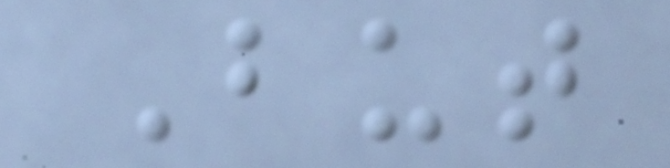But
